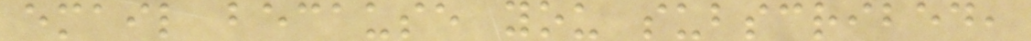email because you subscribed,
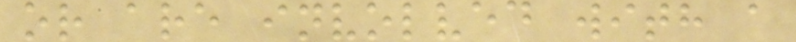or are involved with a
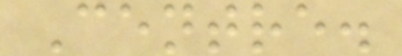Centre.
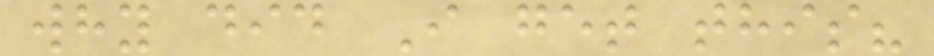why did I get this?
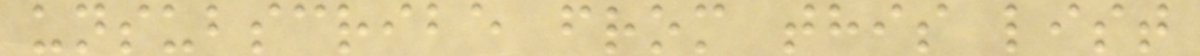unsubscribe from this list
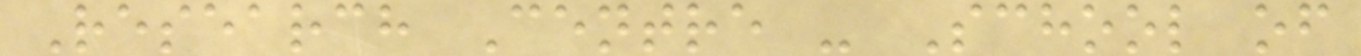Research Centre - School of
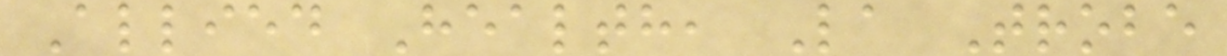Allied Health, La Trobe
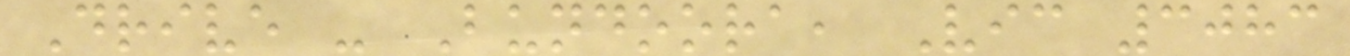Drive - Bundoora, Vic 3083
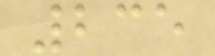235
